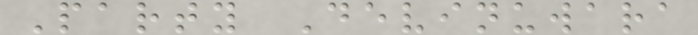Party Devinuwara
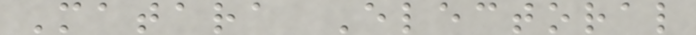Matara Electoral
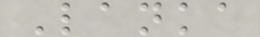Lanka
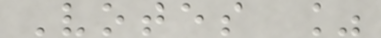Votes %
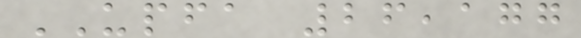UPFA 26,177
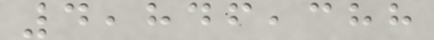4,846,388
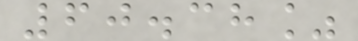60.38%
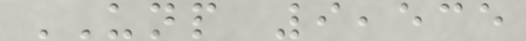UNP 9,535
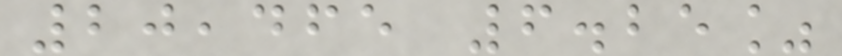20,465 6.25%
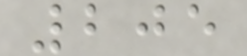205
